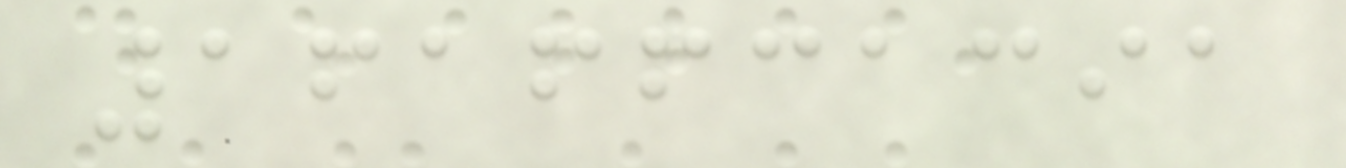1616631391
